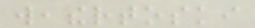weathertoski
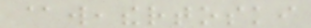@weathertoski
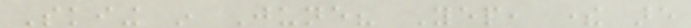Skiing in June? Yep, there are
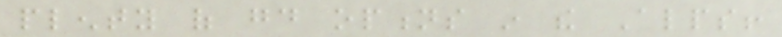plenty of good options in the Alps!
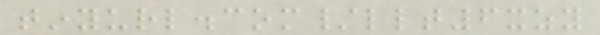tinyurl.com/llt6xzy
